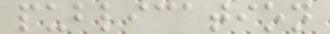publication
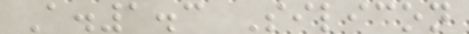A.1.3 Silicon
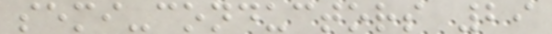semi-conductors 29
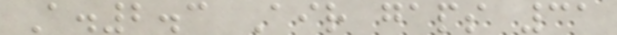A.2.3 Air gaps 31
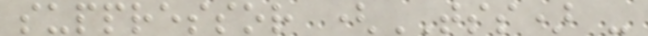suppressor (TSS) -
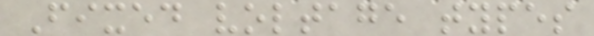Fixed voltage types
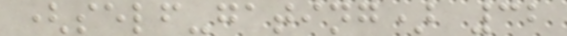(self-gating) 32
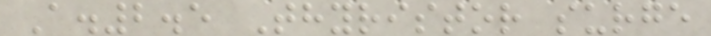A.2.5 Thyristor surge
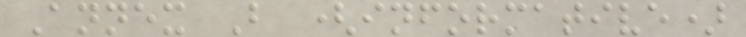Annex B (informative)
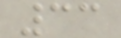33
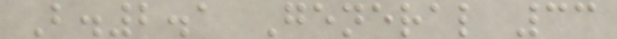B.2.1 General 33
